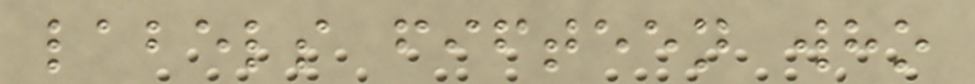labels fifteen who
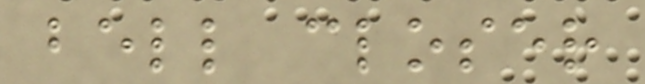bell closer
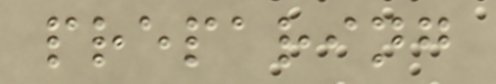preparing
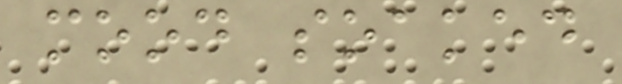mood soaked
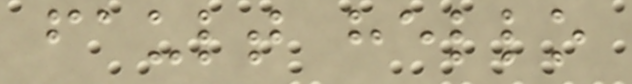fault hello
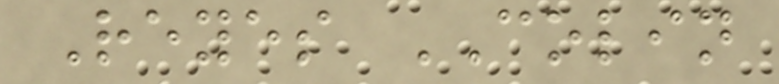Reyes COLIN
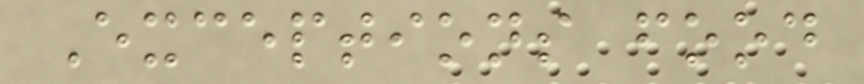Exceptions food
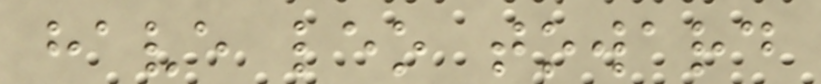have leo toward
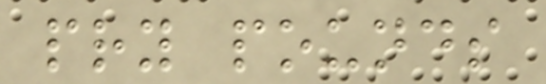pry pounds
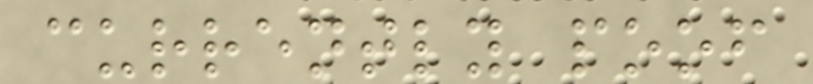currently poof
